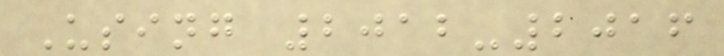Using 2012-2016
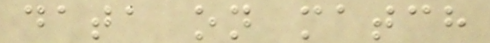data on match
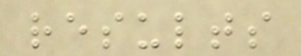results
